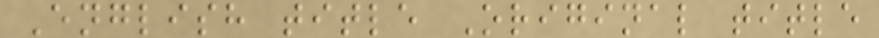English title Original title
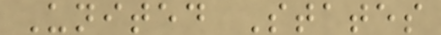United States
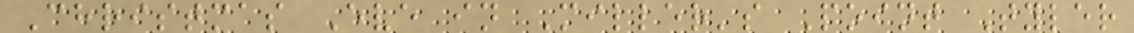Christmas Eve in Miller's Point Tyler
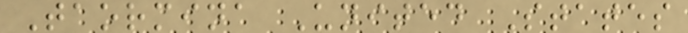Taormina United States
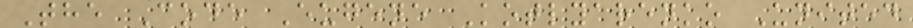The Code Eugene Kotlyarenko United
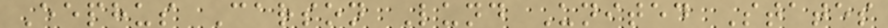Eephus Carson Lund United States
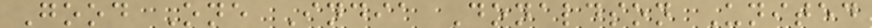Good One India Donaldson United
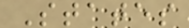States
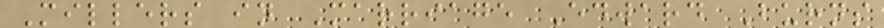Millers in Marriage Edward Burns
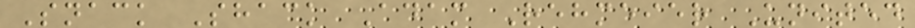Snack Shack Adam Rehmeier United
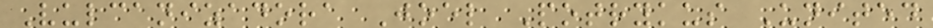Vulcanizadora Joel Potrykus United
